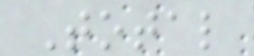Total
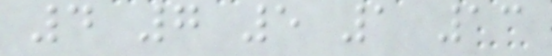4 7 5 1 13
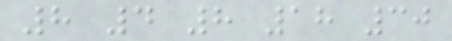8 4 8 18 30
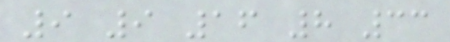9 9 16 8 33
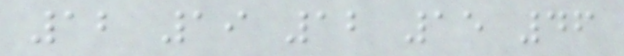12 19 12 15 46
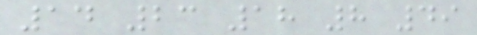14 23 18 8 49
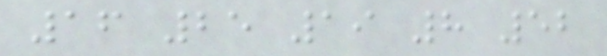16 25 19 8 52
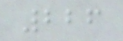226
